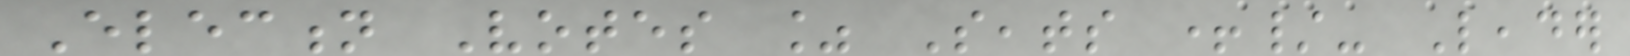Election Votes % Seats +/- Leader
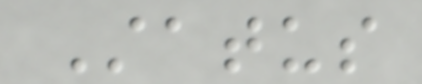Status
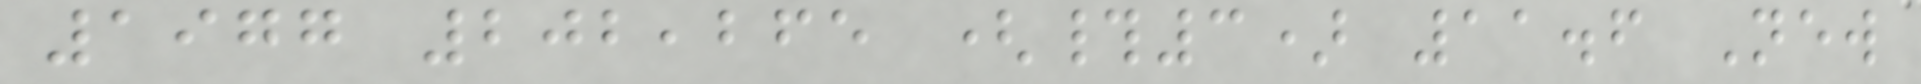1977 202,265 (#3) 11.6 New
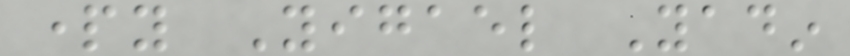party Yigael Yadin
